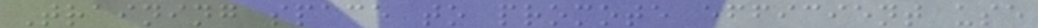Training space to promote efficient use
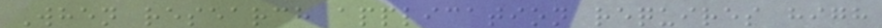When research application requires high
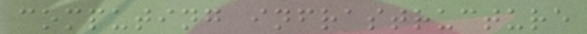computing infrastructure
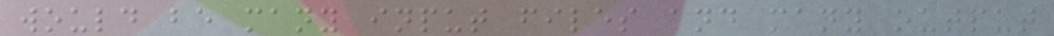would be many input files and many output
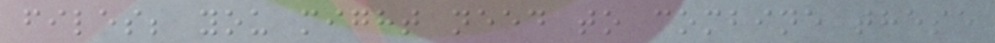files; you might need to combine these
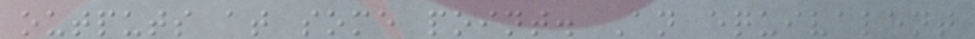outputs at some point. An equivalent
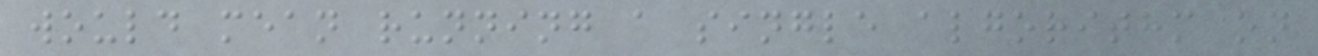would mean running a single algorithm on
